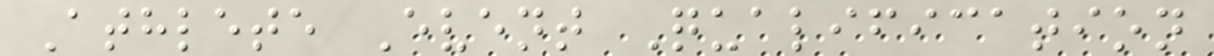Athlete Event Qualification
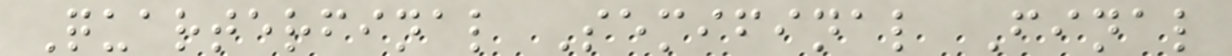Quarterfinal Semifinal Final
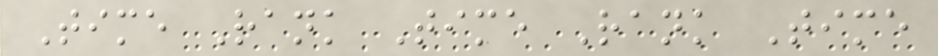Time Rank Time Rank Time
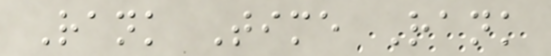Rank Time Rank
